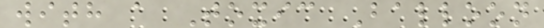with a Toxic Balloon
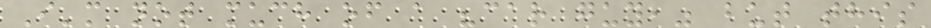I'm not much of a "car guy," but this
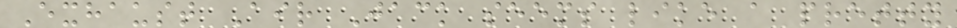Exhaust Air Jack seems like a pretty
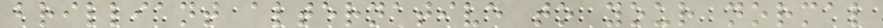brilliant alternative to your normal
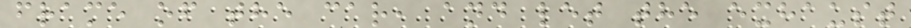frame of the car, and let the exhaust
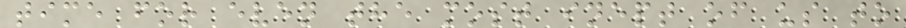time for even the most inept of us to
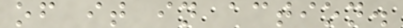of it in action.
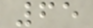65
